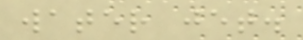water jet.
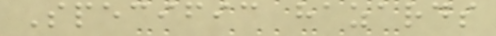Specific hazards
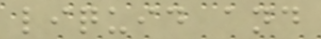liquid and
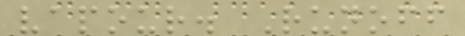vapour. Runoff
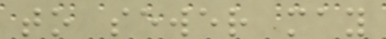to sewer may
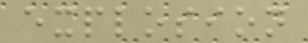explosion
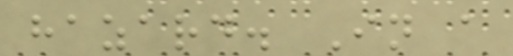hazard. In a
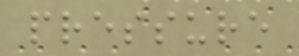pressure
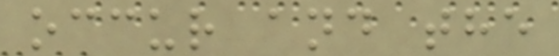occur and the
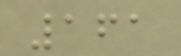161
